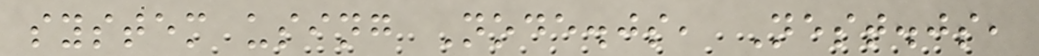system using Node.js, Nest.js,
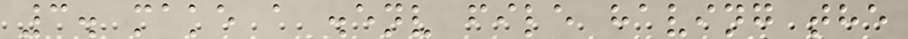3. make a .env file having the
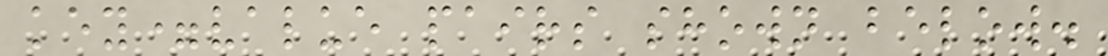key=value pairs shown below.
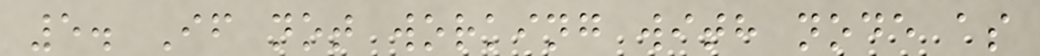5. If not working with node as
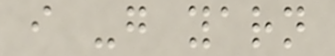i -g yarn
